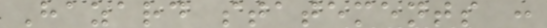Hazard statements :
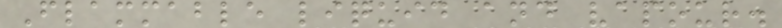Flammable liquid and vapour.
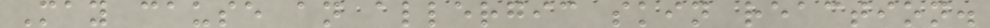May cause an allergic skin reaction.
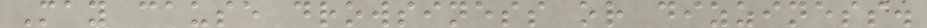May cause drowsiness or dizziness.
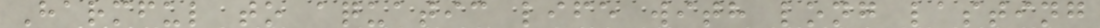Harmful to aquatic life with long lasting
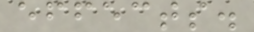effects.
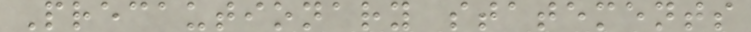Precautionary statements
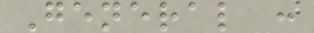General :
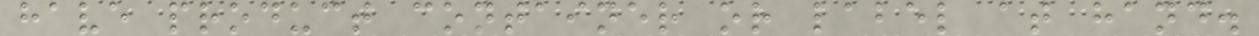have product container or label at hand.
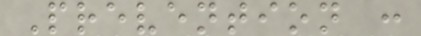Prevention :
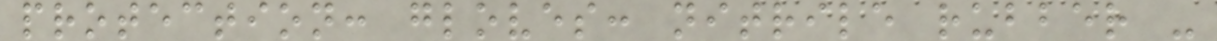protection: gloves: nitrile rubber -
